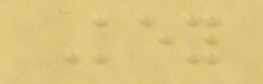Key
